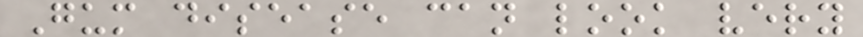Gum disease can look very
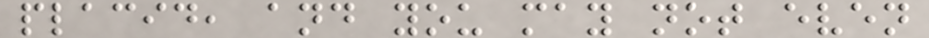placid, and you may not even
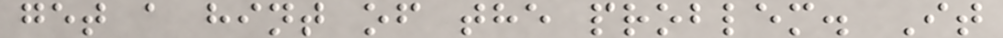get a hint of the problem. It
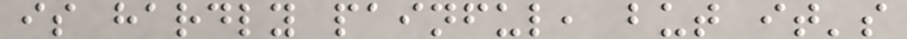is hardly painful, but it's
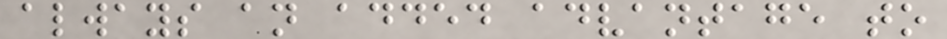always an added advantage to
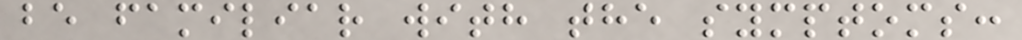be familiar with the symptoms:
